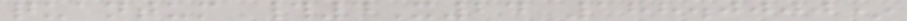quantum #4X24 188.0000*
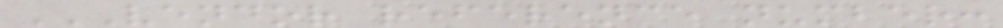VENDOR REFERENCE NUMBER:
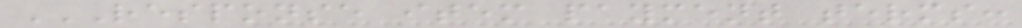RESPONSE ITEM PAYMENT TERMS:
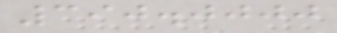390.0000
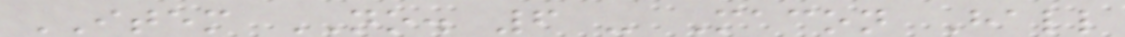ITEM NO. 6 - Macon Hall
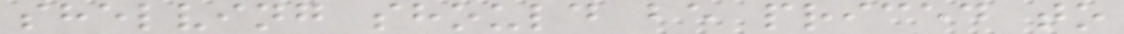shelving should be priced to
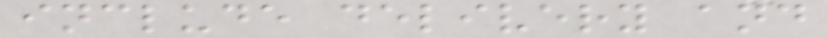include delivery and
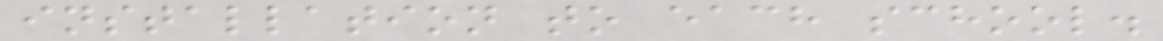installation to each school.
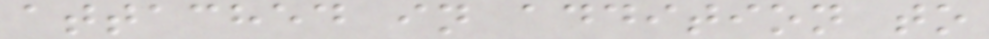attached in addition to
